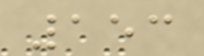153
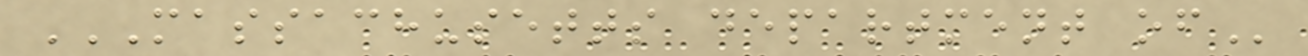MASSACHUSETTS DEPARTMENT OF
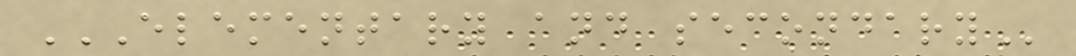ELEMENTARY AND SECONDARY
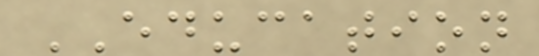EDUCATION
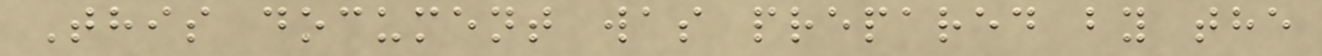This document was prepared by the
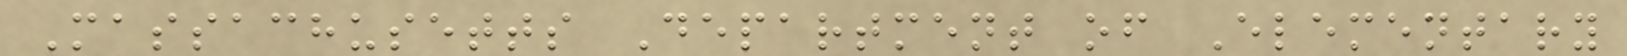Massachusetts Department of Elementary
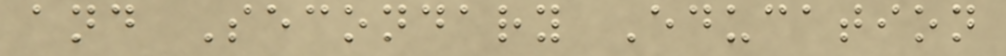and Secondary Education
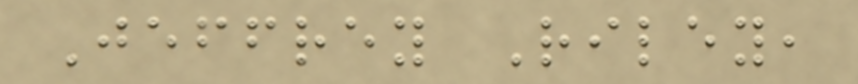Jeffrey Riley,
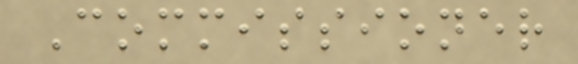Commissioner
